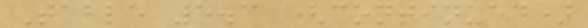Table 5.3 (continued)
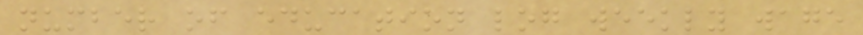number of education log weekly wage
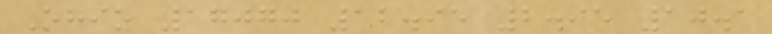Ohio 17070 12.95 2.95 10.1
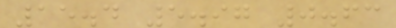15.4 5.97 0.63
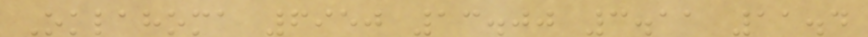Oklahoma 6950 13.00 3.11 11.4
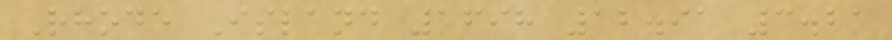Rhode Island 1698 12.91 3.21
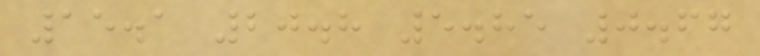15.1 20.8 5.85 0.67
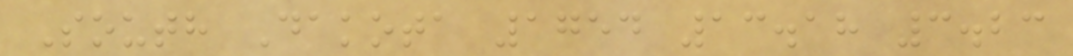South Dakota 1754 13.18 3.23
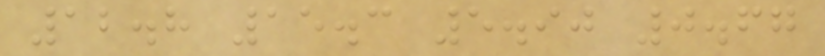12.8 15.3 5.90 0.67
